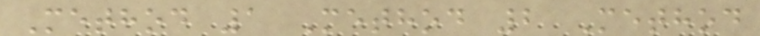Method 1 Method 2 Method
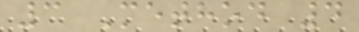3 Method 4
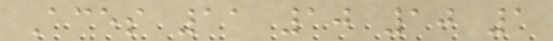Aces 11 10 10 1
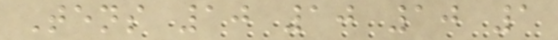Tens 10 10 10 1
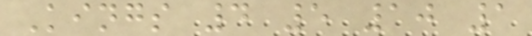Kings 4 5 10 1
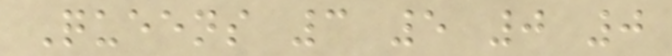Queens 3 5 0 0
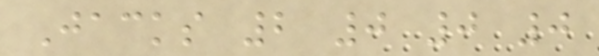Jacks 2 0 0 0
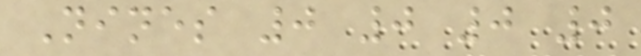Nines 0 0 0 0
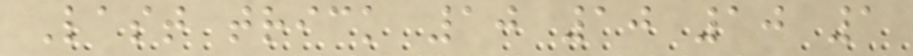Last trick 10 10 10 1
